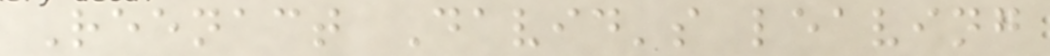Reenact David's leaving
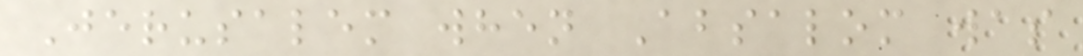Jerusalem when Absalom was
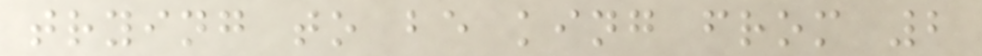trying to be king from 2
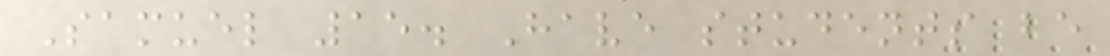Samuel 15. Have students be
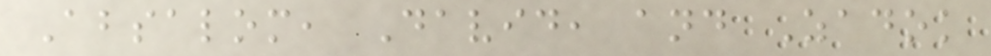Absalom, David, and Zadok
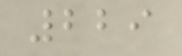229
